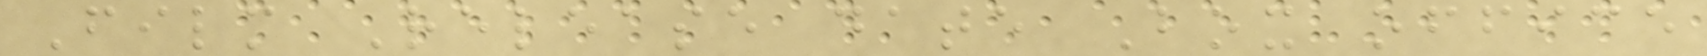Film Release date Box office
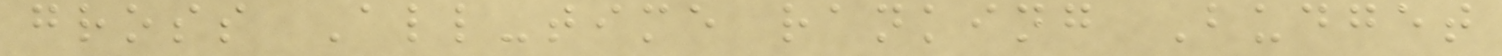gross All-time ranking Budget
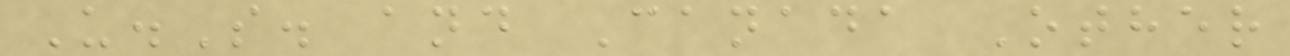U.S. and Canada Other
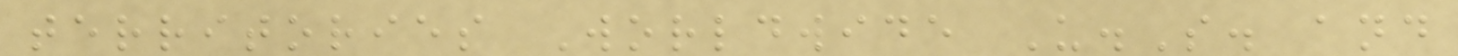territories Worldwide U.S. and
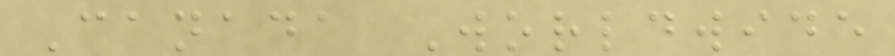Canada Worldwide
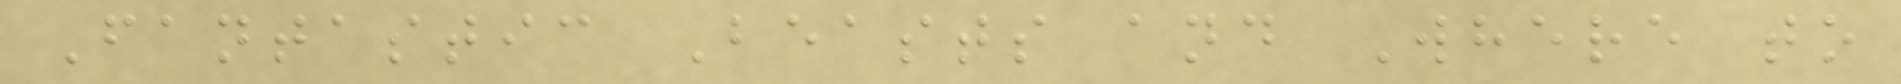Fantastic Beasts and Where to
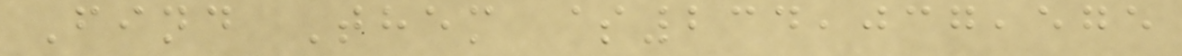Find Them $234,037,575
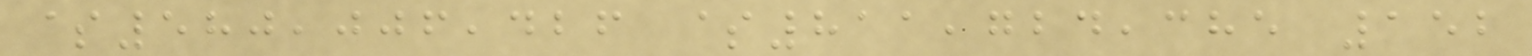$580,006,426 $811,724,385 152
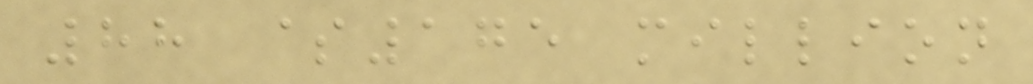88 $175 million
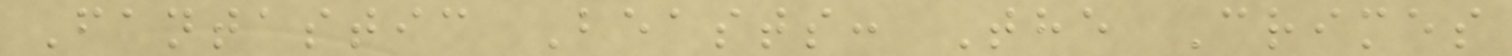Fantastic Beasts: The Crimes
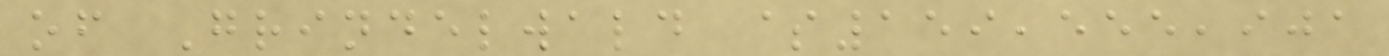of Grindelwald $159,555,901
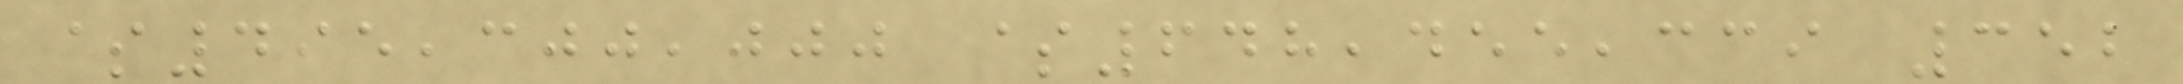$495,300,000 $648,455,339 352
